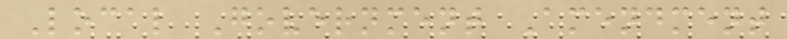Local Government Amendment
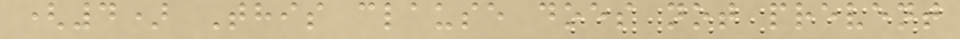(4) This clause does not prevent
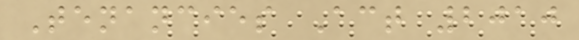Tenancies Act 2010
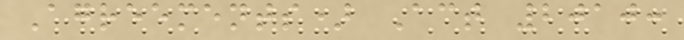Agreements) Act 2010:
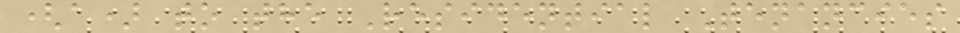(a) to the Residential Tenancies
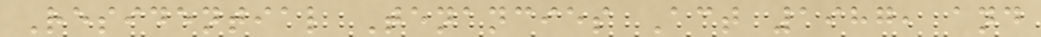Residential Tenancies Act 1987, and
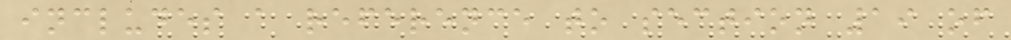includes a reference to section 19 of
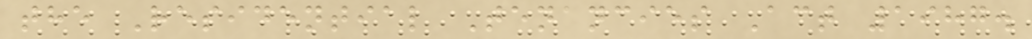the Residential Tenancies Act 1987.
